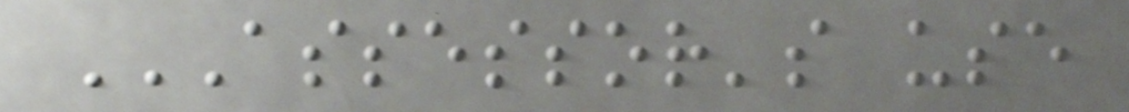ASSESSOR'S USE
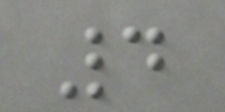4
